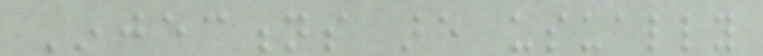Injections are usually
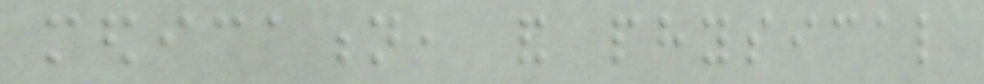medication, and physical
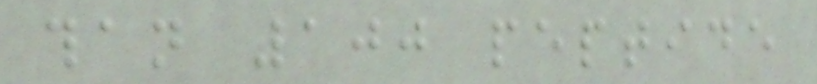than 100 peptide
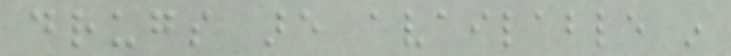drugs are available in
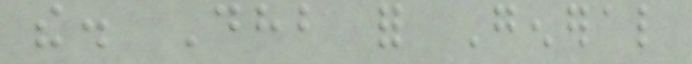the. Dhb for General
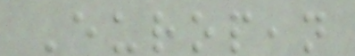European
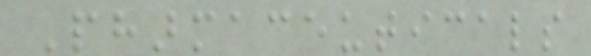Pharmaceuticals
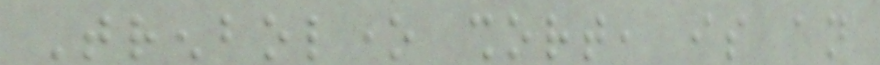Trenbolone short, is an
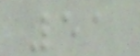51
